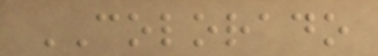COLORADO
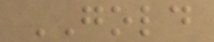GOLD
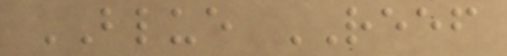BLUE REEF
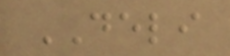DELI
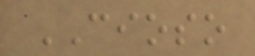CIOSO
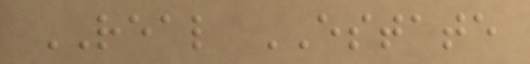REAL ESTATE
